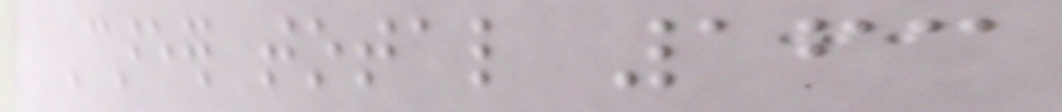Career total 163
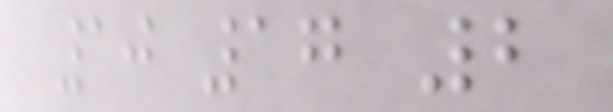10 17 2
